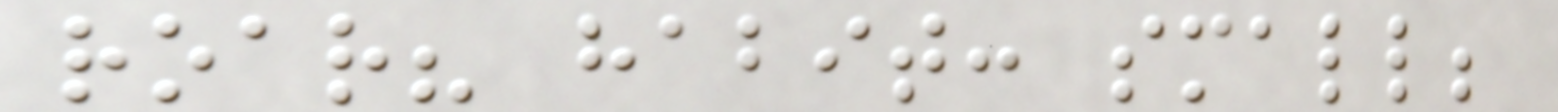roar? habit: small;
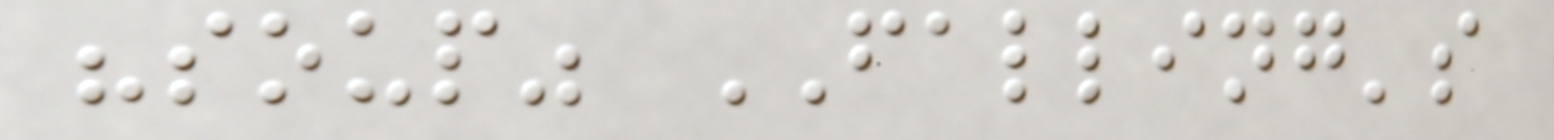"soup" FALLING's
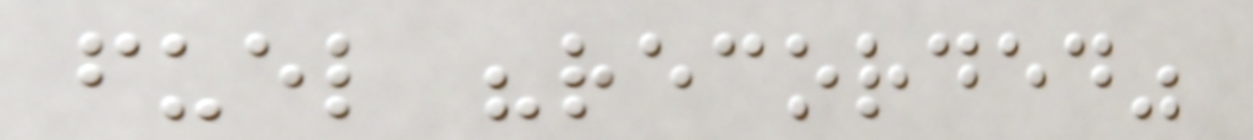fuel "recorded"
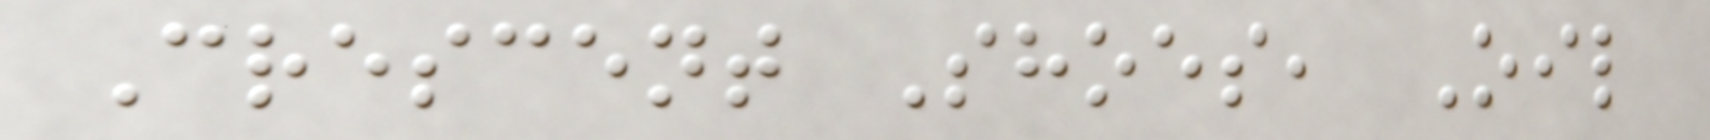Crescent Shoes, Oil
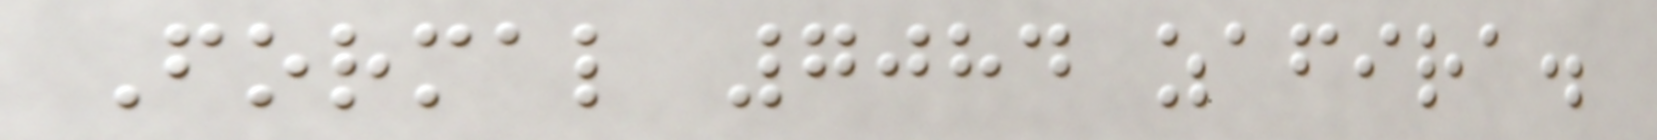Formal 7084 zafira.
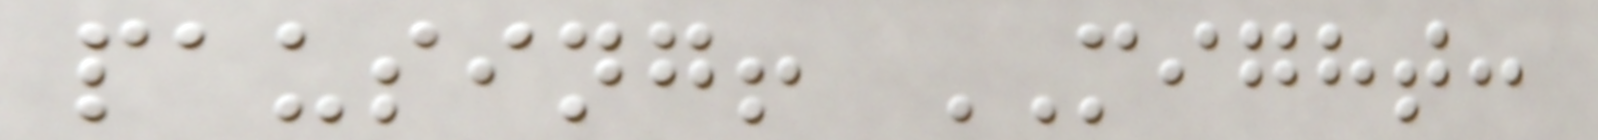pausing! MIGHT:
